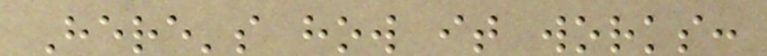Here's how it works:
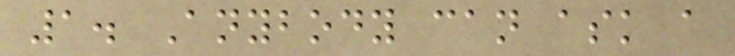1. Anybody can ask a
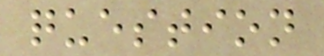question
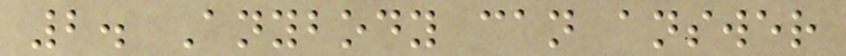2. Anybody can answer
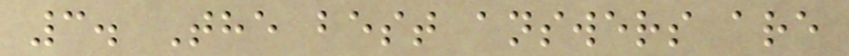3. The best answers are
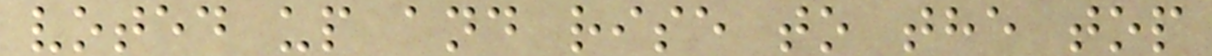voted up and rise to the top
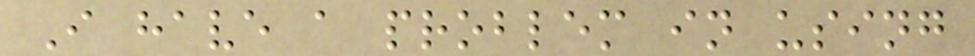I have a problem in using
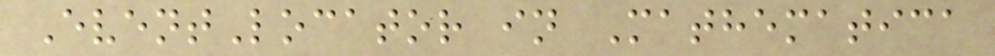EventLocator in Mathematica
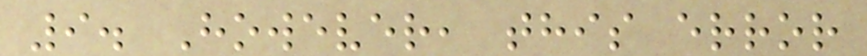9. However, this error
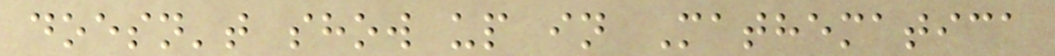doesn't show up in Mathematica
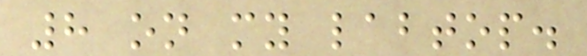8 on my labtop.
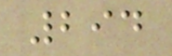294
